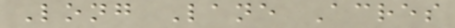Long Lane Acres
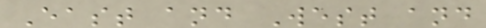East and West and
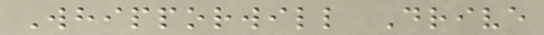Whipporwill Drive
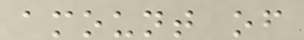amount of
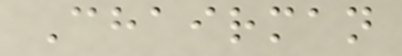Chairman
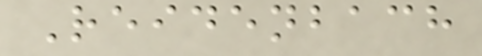Reidenbach
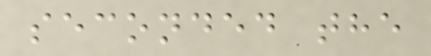seconded the
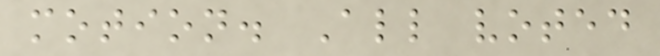motion. All voted
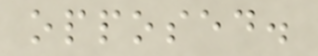opposed.
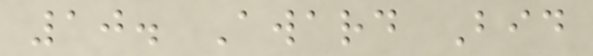10. Award Bid
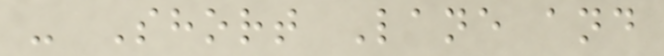- Short Lane and
